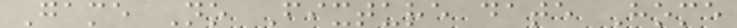Game No Fixture date Home
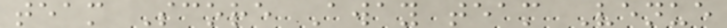team Score Away team Venue
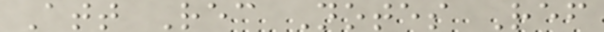Att Rec Notes Ref
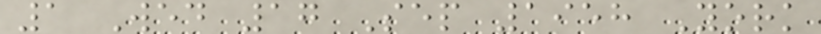1 Wed 17 Sep 1958 York
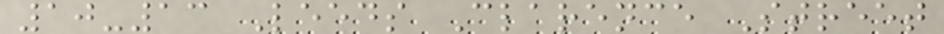10-13 Leeds Clarence Street
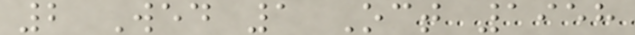2 Wed 1 Oct 1958
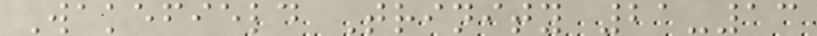Wakefield Trinity 21-13
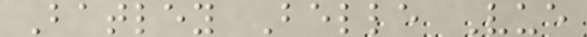Batley Belle Vue
